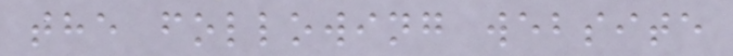the following website
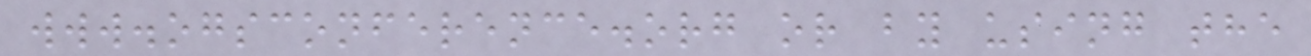www.ogsconference.org or by using the
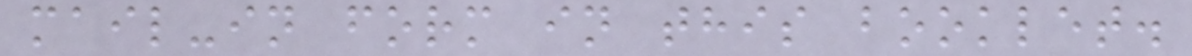mail-in form in this booklet.
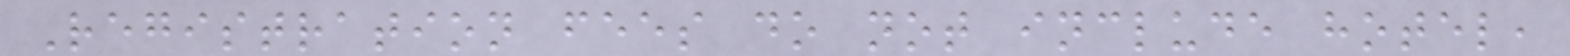Registration fees do not include hotel,
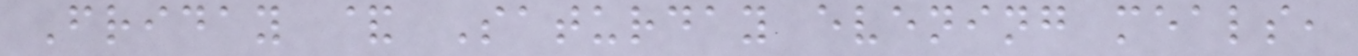Friday & Saturday evening meals,
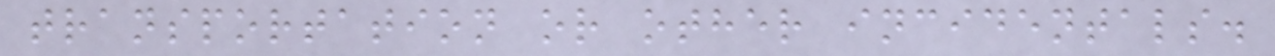transportation or other incidentals.
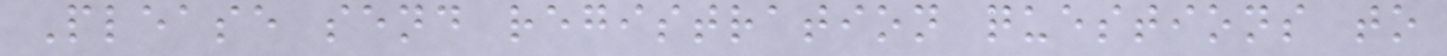Please send registration questions to
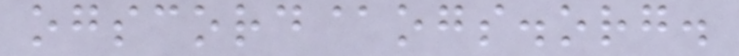ogscord@ogs.org.
